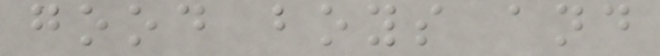good boys and
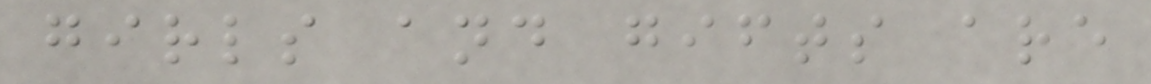girls and gifts are
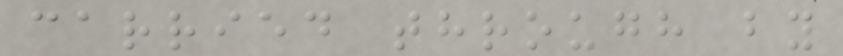carried through by
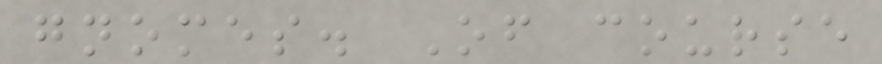gnomes. Of course
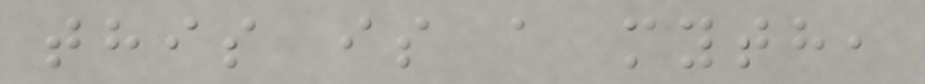this is a myth,
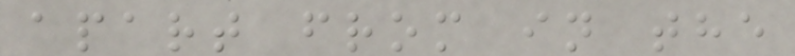apart from in the
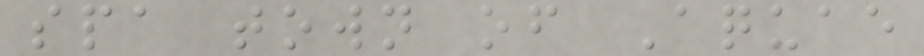spa town of Aquae
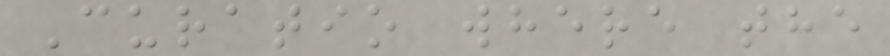Curatio where the
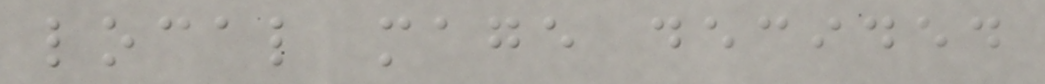local mage decided
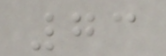73
